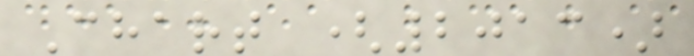Chart (2013)
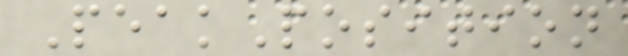PeakPosition
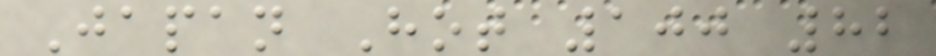Japan Hot 100 82
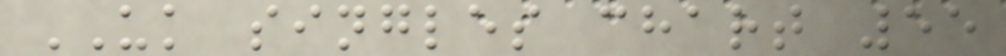UK singles chart 55
